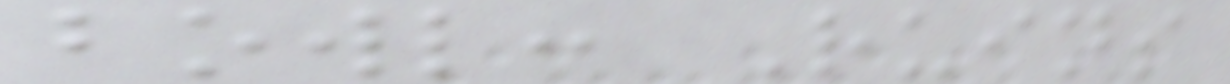bowl: Ruins
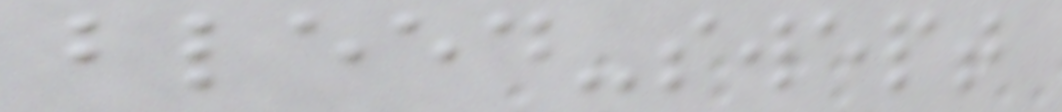bleed-swept
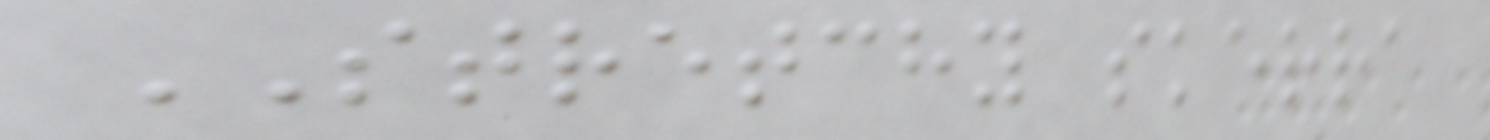STRETCHY skerra
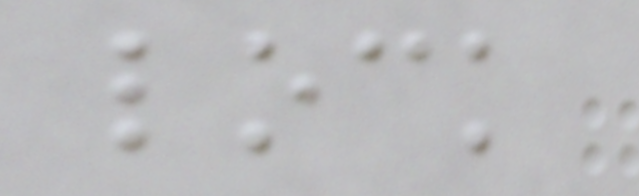lock
